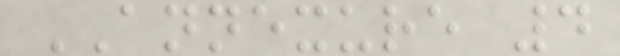ANNEXURE 4
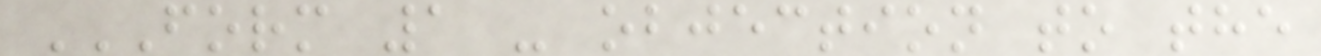FORM 1 - OBJECTION TO THE
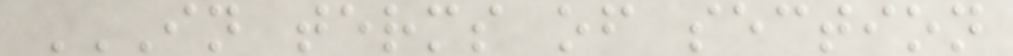IN TERMS OF SECTION
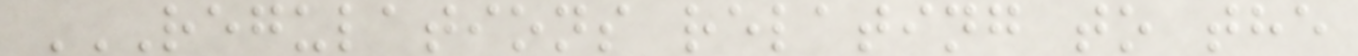REGULATIONS RELATING TO THE
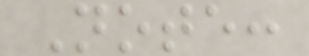Note:
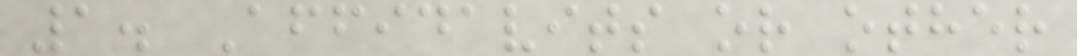1. Affidavits or other
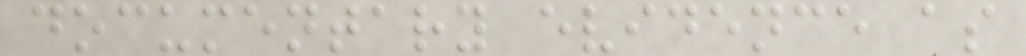documentary evidence as
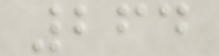264
